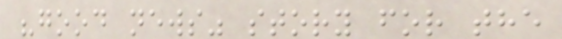"good news" story for the
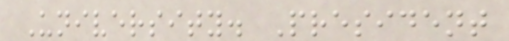University. President
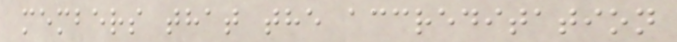members that the accreditation
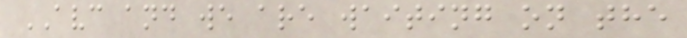AVC and we are waiting on the
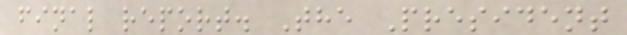final report. The President
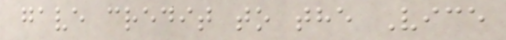gave credit to the Vice
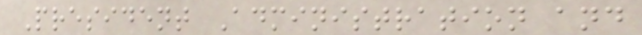President Administration and
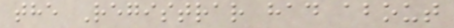the Registrar had about
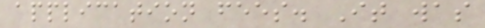application fees. It was
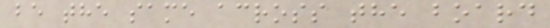be the same across the board
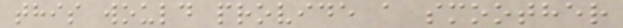this would provide a smoother
